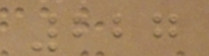227
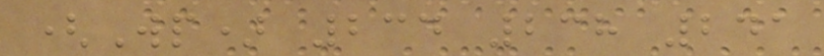(Wp) 234 238 241
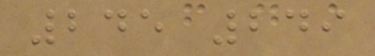245 249
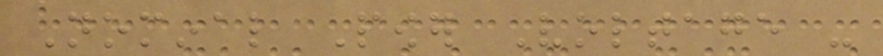Nominal Power Voltage -
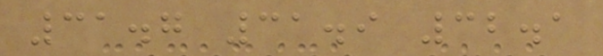31.7 31.9 32.1
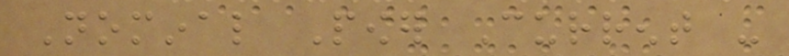Nominal Power Current -
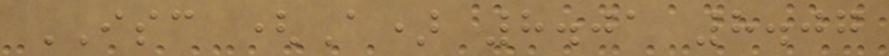ISC (A) 8.01 8.07
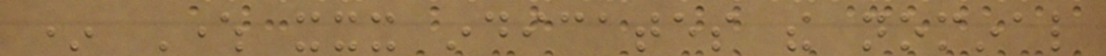* Where xxx indicates the nominal
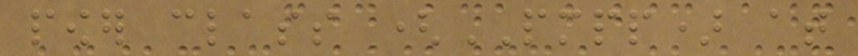power class (PMPP) at
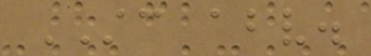STC above.
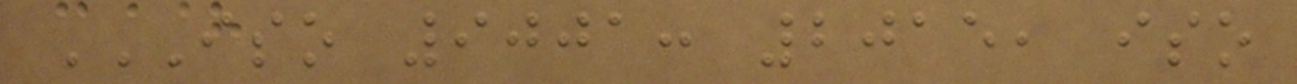ISO 9001: 2015, ISO
